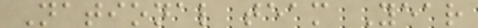National team Year
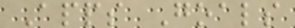Apps Goals
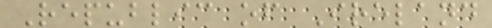Republic of Ireland
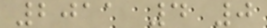2011 4 0
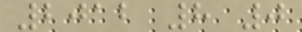2012 8 0
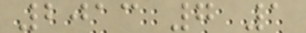2013 7 1
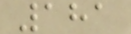181
